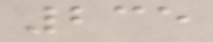235
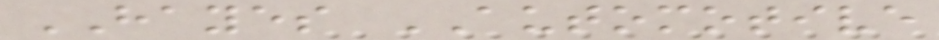HAYES AUTOMOTIVE
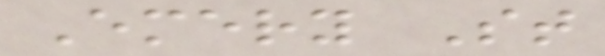Emery St
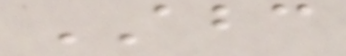ABC
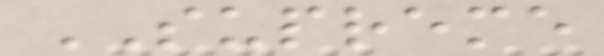SUPREME
